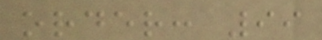order: 99
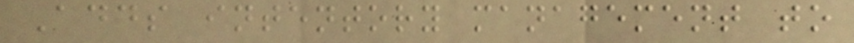Adds intentory management to
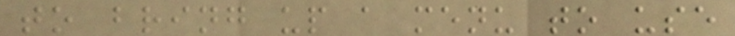to bring up a menu to use
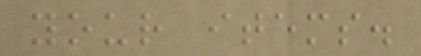your items.
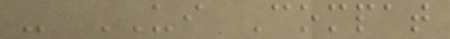- UI Compat
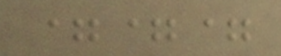===
